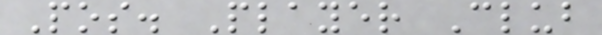Pos. Player Club
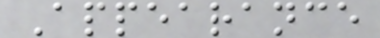Appearance
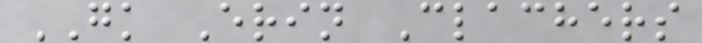GK Erin Clachers
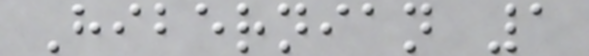Hibernian 1
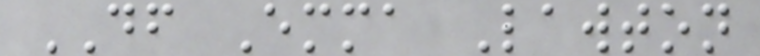DF Emma Lawton
